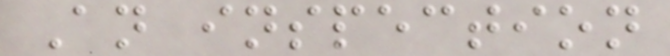An inspection
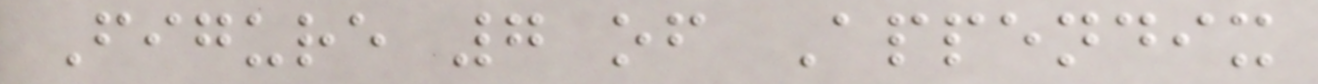Figure 7 of Appendix
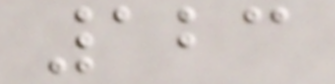123
